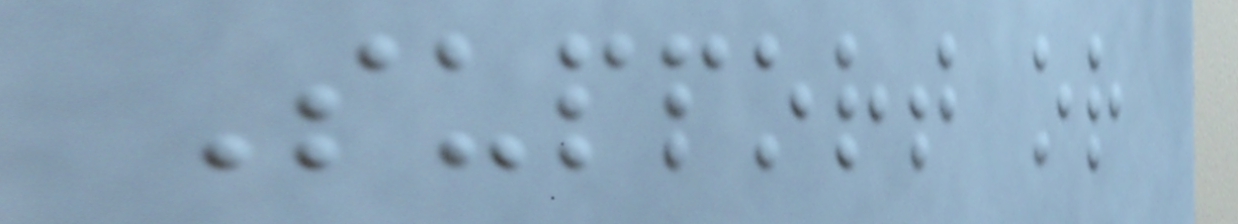Support or
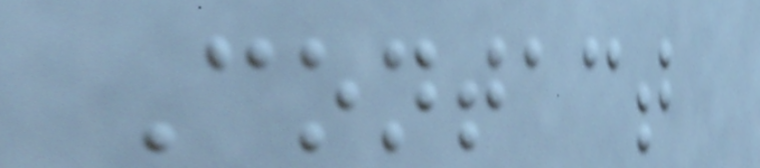Contact
